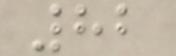82
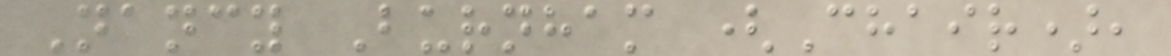Nancy Burnham (Chair),
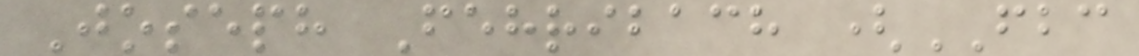Joseph Fehribach (FBC
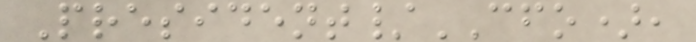President/CFO),
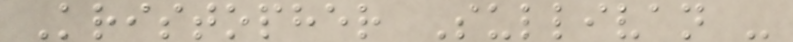Kristopher Sullivan -
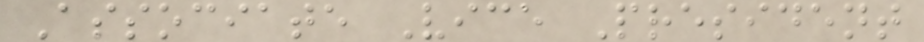Associate Vice President
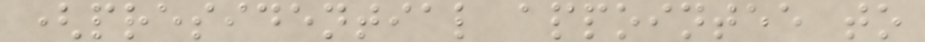(presidential appointee to
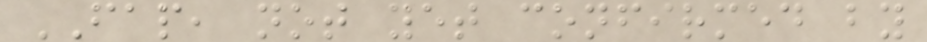FAP, not yet confirmed by
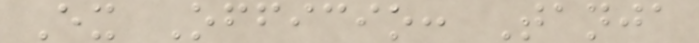Ex Officio: Tanja
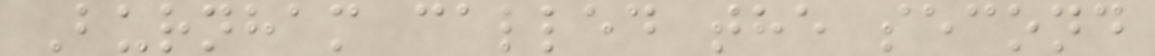Burnham called the second
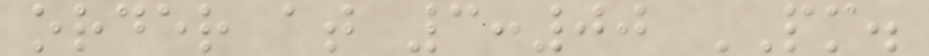order at 3:00 PM.
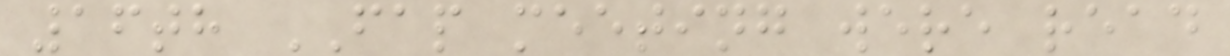16th FAP meeting were read
